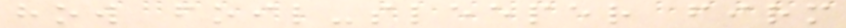how foil-sleeper firm
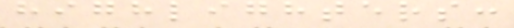highlighters:
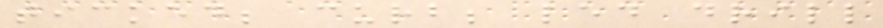ticked; curb; led drill
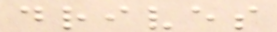drives
